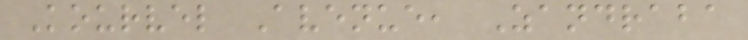Kourvel Avenue, Zandraba
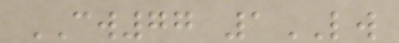CW77 1LW
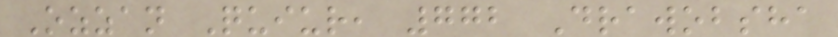Ozzan Quiur, 772 Drawobsha
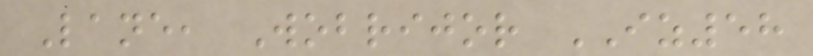Lane, Wobrijor IZ58
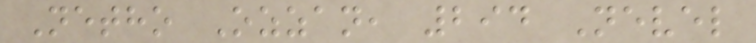Netho Ozzan, 294 Nevel
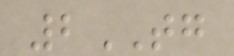2TG
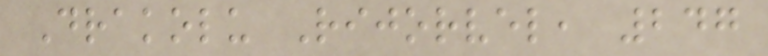Drakolu Rijorvel, 247
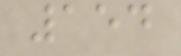154
